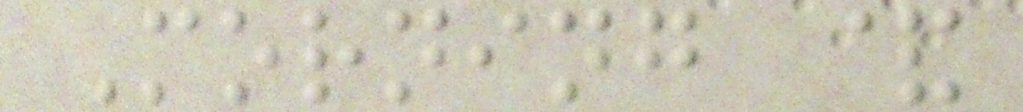Morning &
